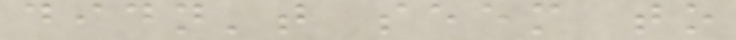didn't seem to
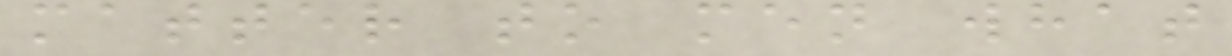matter to men what
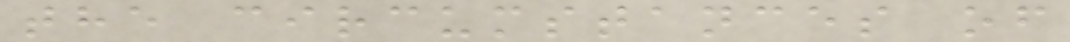the circumstances of
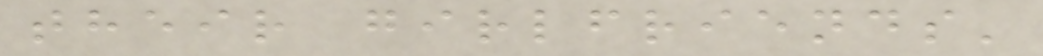their girlfriends'
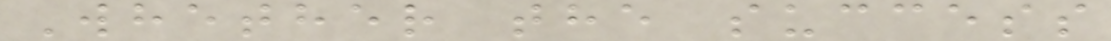Whether the success
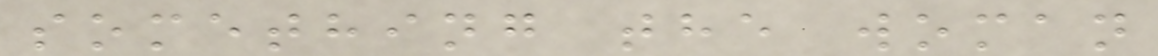something the woman
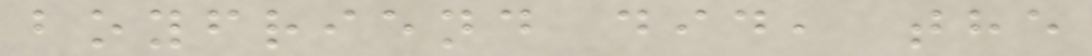boyfriend did, the
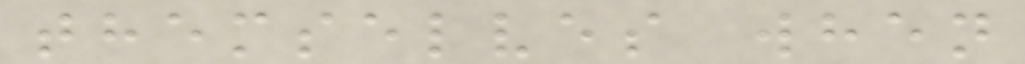themselves when
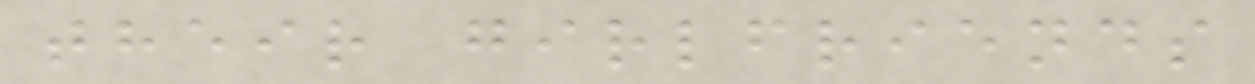their girlfriends
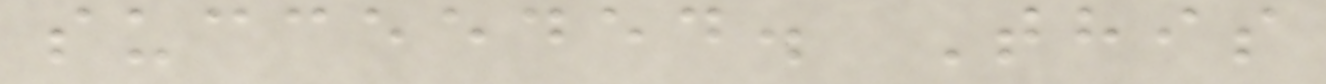succeeded. This
